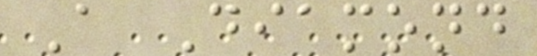A Diamond
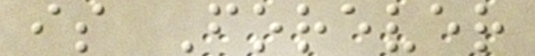is Forever
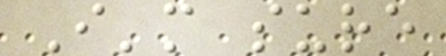I'm sure
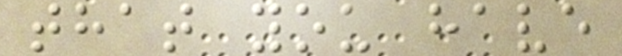that you have
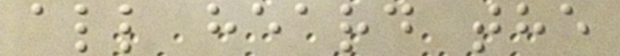all heard the
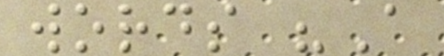words "A
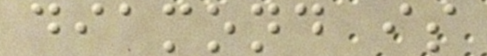diamond is
